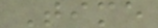Time
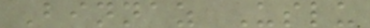Binnaz Uslu
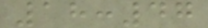18:47
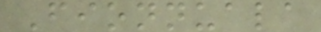Fionnuala
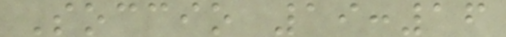Soccio 19:16
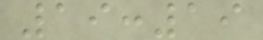19:19
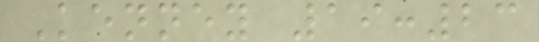Kenney 19:23
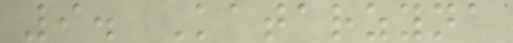9. Katarzyna
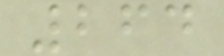264
